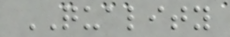QUALITY
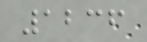1236
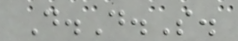D.D.S.
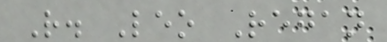R. Leo Regan
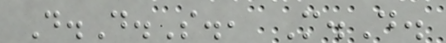D.D.S., M.D.
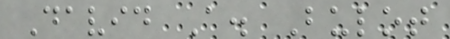David A. Bulot
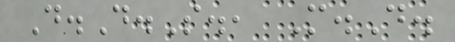D.D.S., M.D.
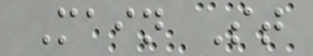Main St
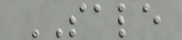SALE
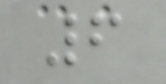6
